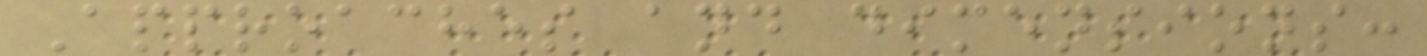Approaches and dimensions:
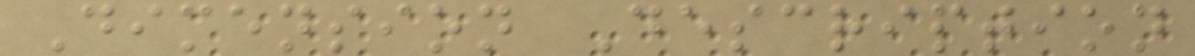Dimension Description
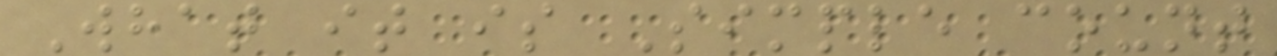What it is Simple count
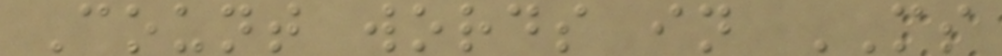Count words in MS
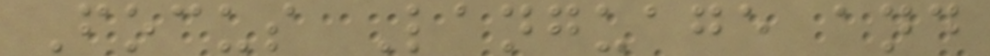Focus Language and
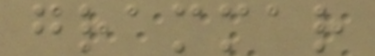grammar
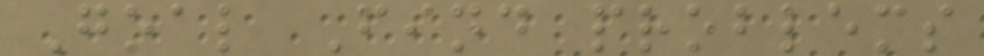Goal Find problems
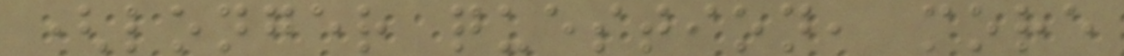(longer question, more
